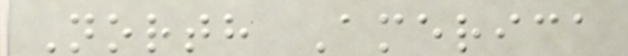North America
